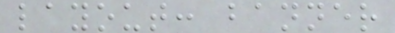layout: banner
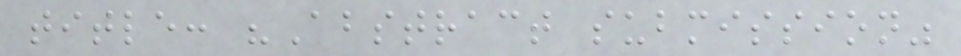title: "Abstract submission"
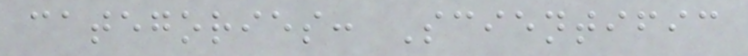categories: Scientific
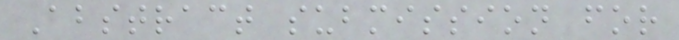Abstract submission for
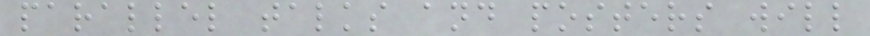parallel talks and posters will
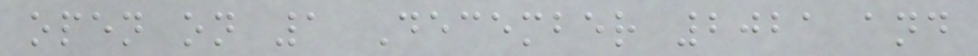open on 1 December 2021 and
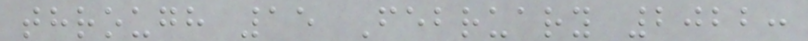through 15 February 2022:
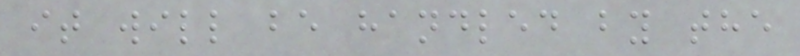it will be handled by the
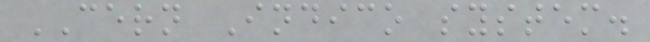CERN Indico system.
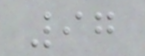97
